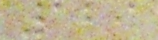129
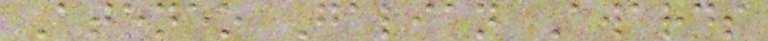Ateneo Galian Awards
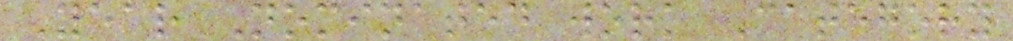Year Nominated work Category
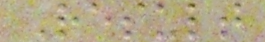Result
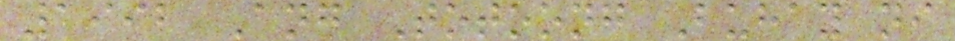1992 Ang Totoong Buhay ni
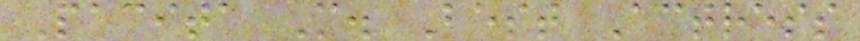Pacita M. Best Actress
